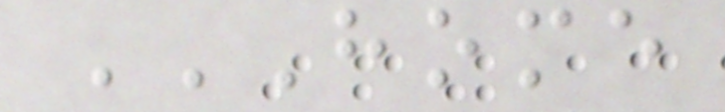HOME
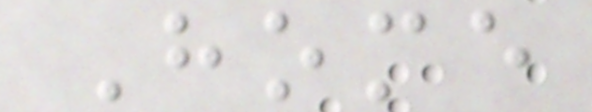Home
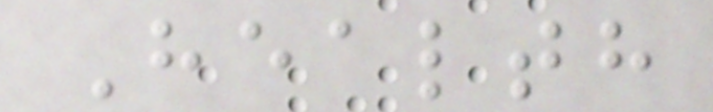Health
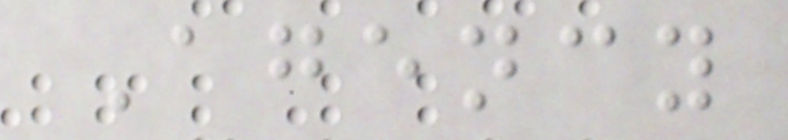Agency
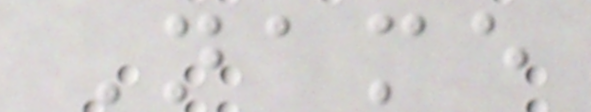Name
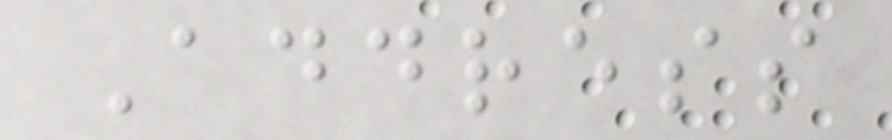Address
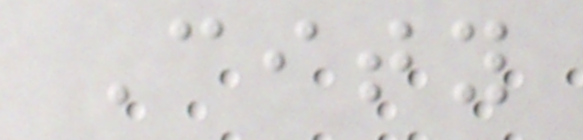City
